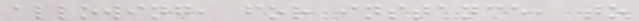allowing, for instance, to
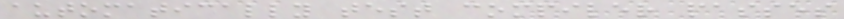automatically test compiler passes
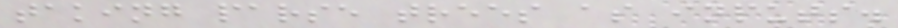taking parse trees as inputs.
